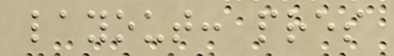layout: pres
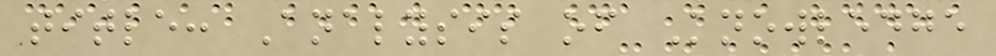title: Analysis of Knowledge
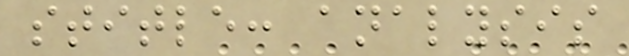stitle: analysis
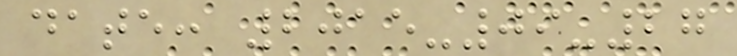date: 2015-09-27
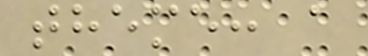theme: a
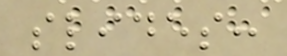slides:
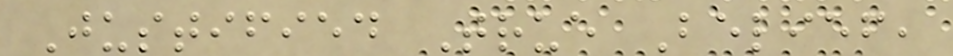Justified True Belief,
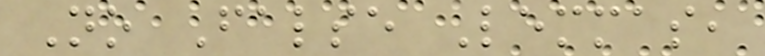No False Lemmas,
